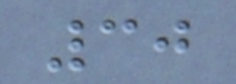30
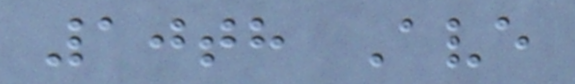10th Ave
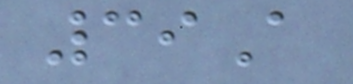39A
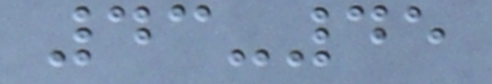43-45
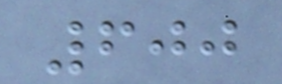600
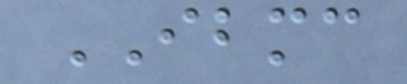IBMC
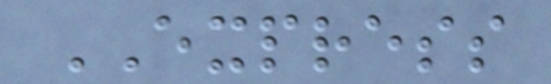EXPRESS
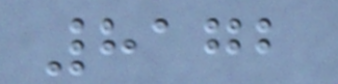8172
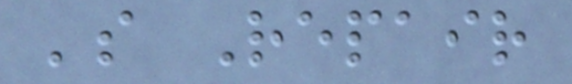's Repair
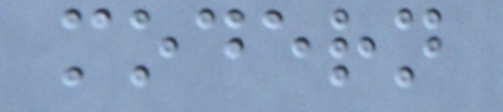modern
